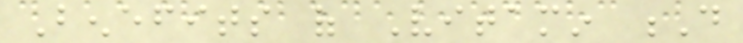Benefits of Vitamin D
